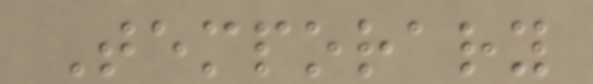Temporary
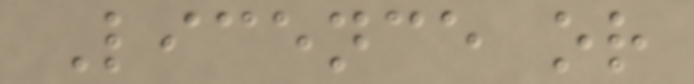Licence or
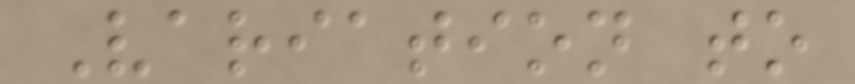Variation to
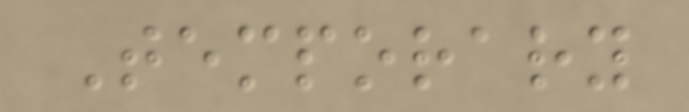Temporary
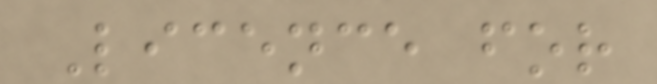Licence for
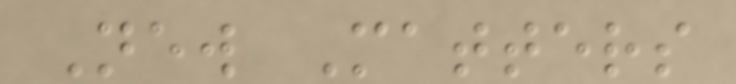New Matters
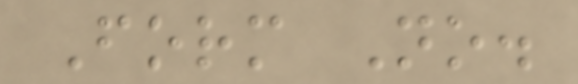Form No.
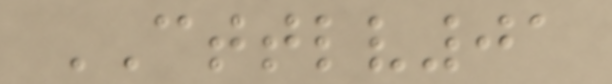CTTLV01
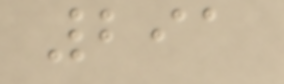291
